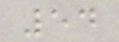54
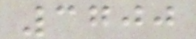3700
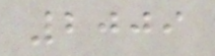2009
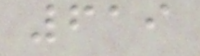619
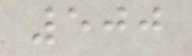500
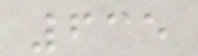635
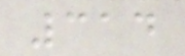314
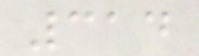314
